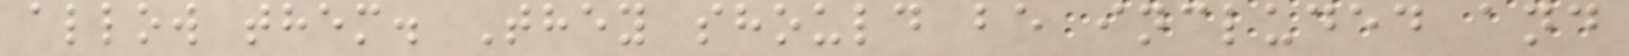allow them. They should be included and
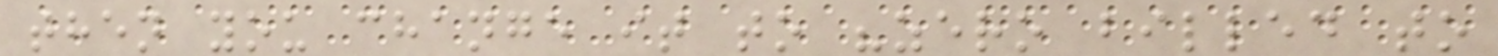then you change it to "zero billed to
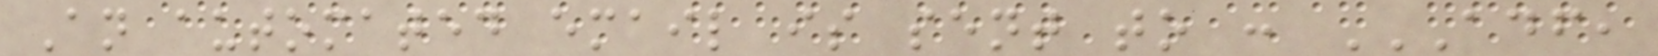An automated email is sent to : ADF,
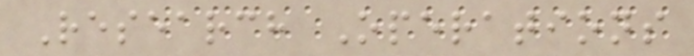Research Operations
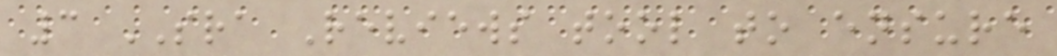3 SRA Reviews tool to ensure
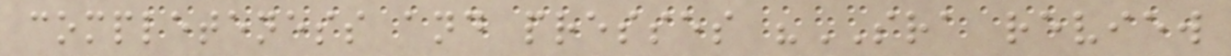completeness and presses "SRA review
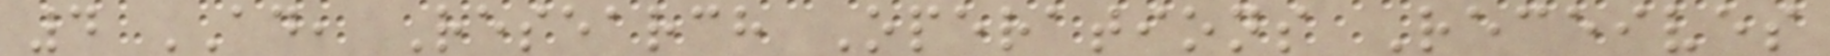4 AD, Research Operations Receives
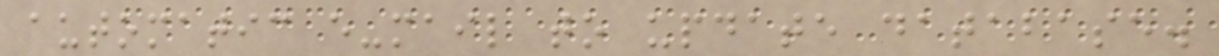automatic e-mail to update database.
